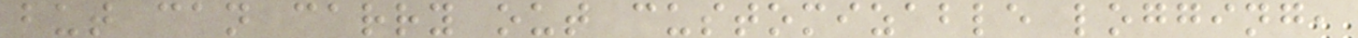but can carry out customizable logging,
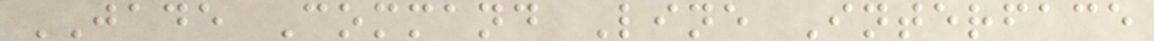JADE Command Line Interface
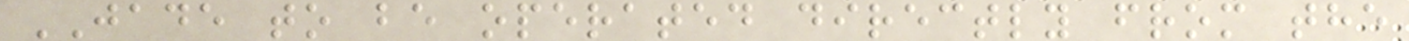JADE to be operated directly from the
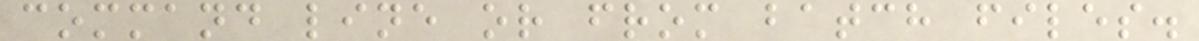command line or from batch files.
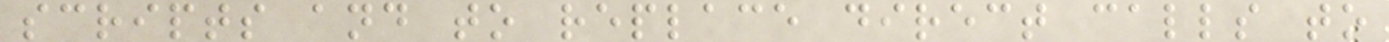scripts and to replace direct calls to
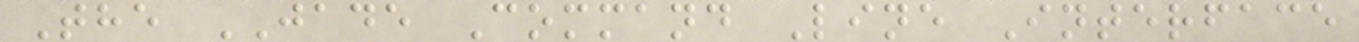The JADE Command Line Interface
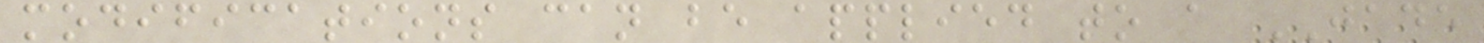modifications can be applied to a JADE
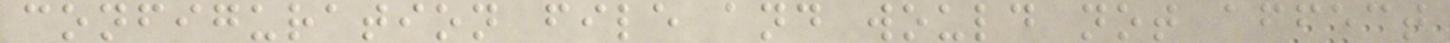configuration file and would not affect
